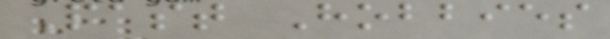Past Hobbies
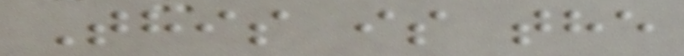This is the
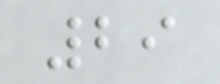29
